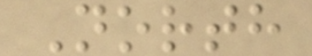North
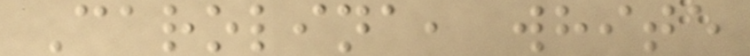Carolina, white
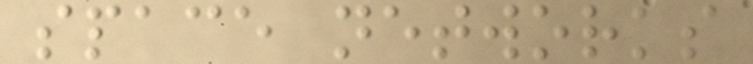space networks
